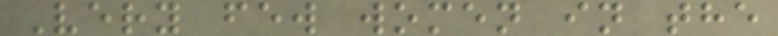Very few women in the
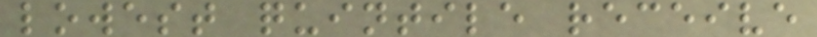lowest quintile receive
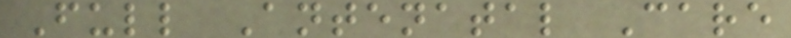Full Antenatal Care
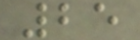25
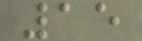15
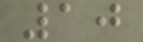10
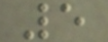5
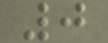0
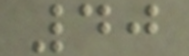40
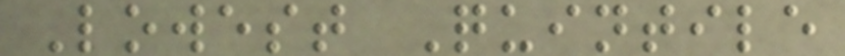Lowest Quintile
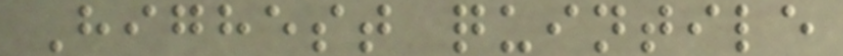Highest quintile
